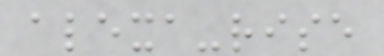alexa-rise
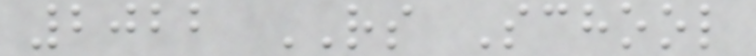2022 RS School
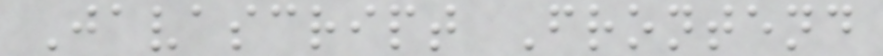Javascript Frontend
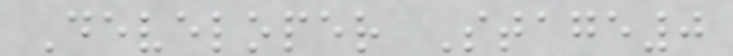Developer Stage0
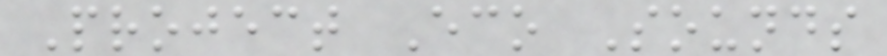Project Eco Sounds
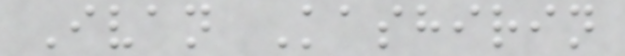Ivan Kashirin
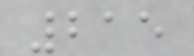215
